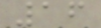16
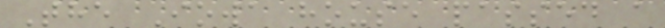The Iowa house passed a
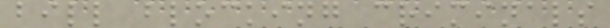bill blocking criminals
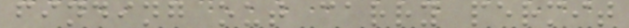finding out carry permit
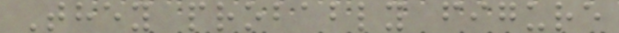They probably figure
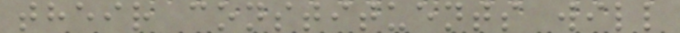their constituents will
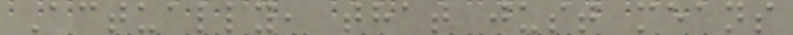Actually, that just means
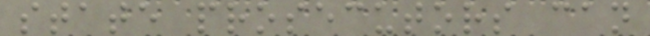state prosecutors can
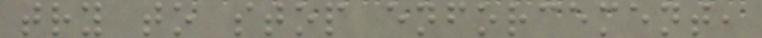try to stop enforcement,
